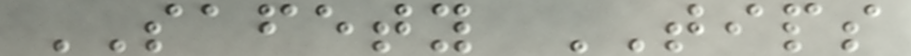SAFETY TIPS
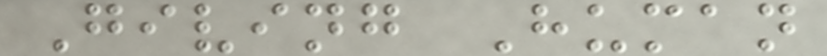Giving Human
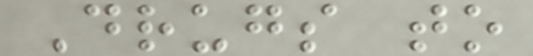Drugs to
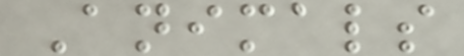Animals
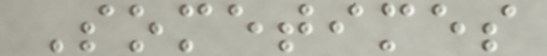Sometimes
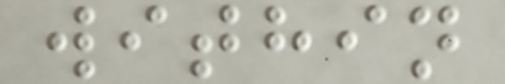within
